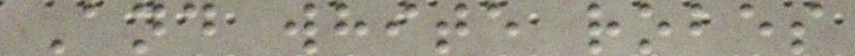And white robes
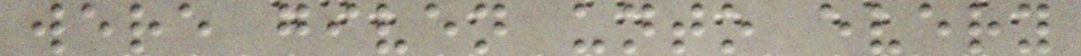were given unto every
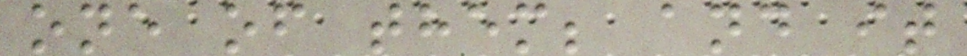one of them; and it
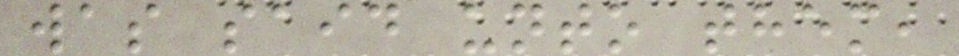was said unto them,
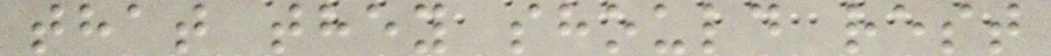that they should rest
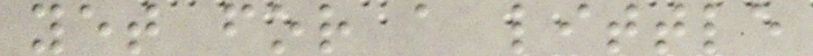yet for a little
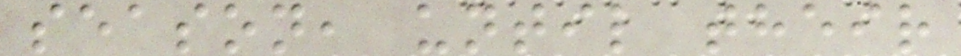season, until their
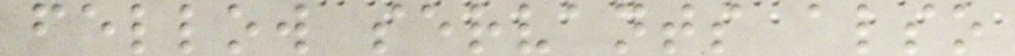fellow servants also
